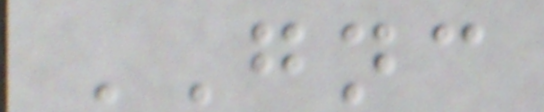GNC
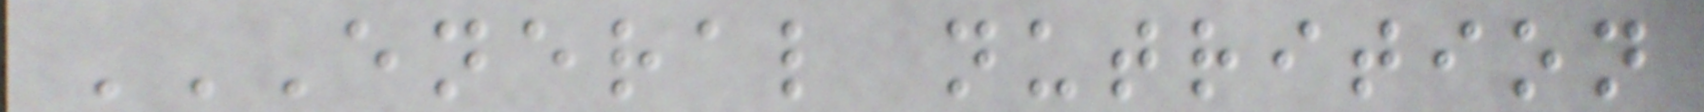ENERAL NUTRITION
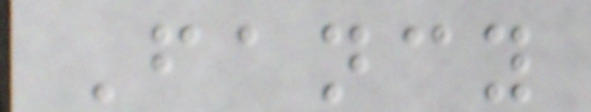Fancy
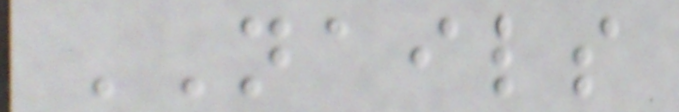NAILS
